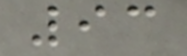93
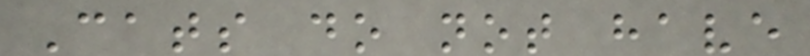Cats do not have
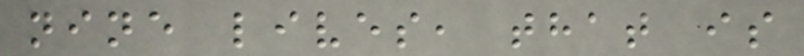nine lives, that is
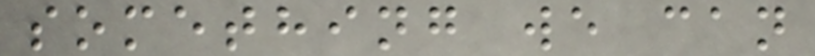something we can
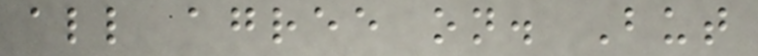all agree on. But
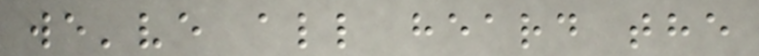we've all heard the
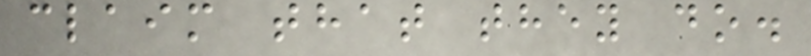claim that they do.
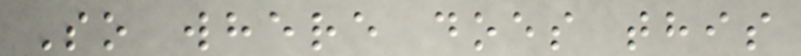So where does this
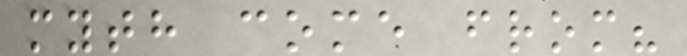myth come from?
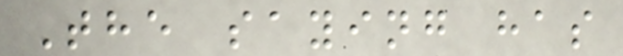The saying has
